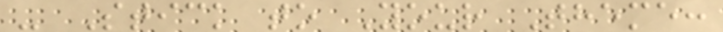- Stick to Your Theme:
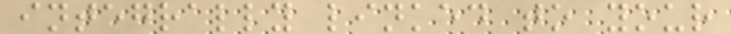integrally linked to your
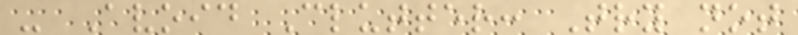- Avoid Clutter: Try not
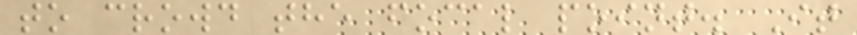to crowd the focal point. It
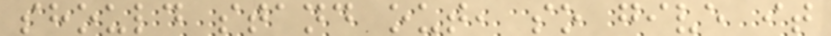should stand out, so give it
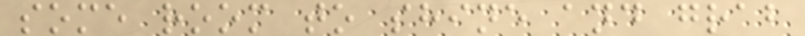some room to shine and grab
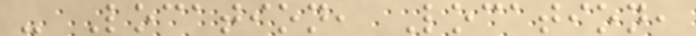- Location, Location,
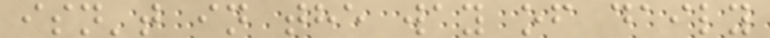isn't in the way of daily
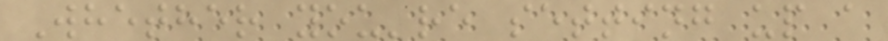Whether you're setting up a
